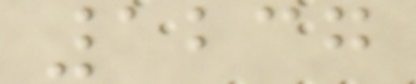1237
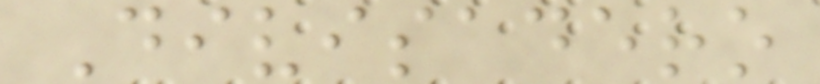Divisadero
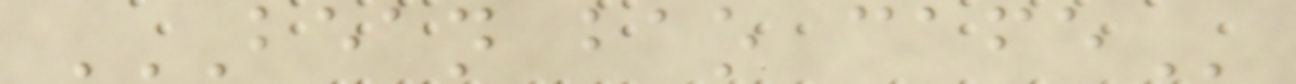BEAN BAO CAFE
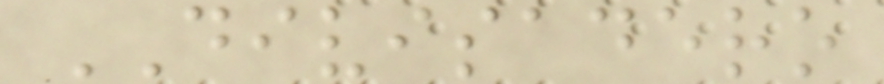DIVISADERO
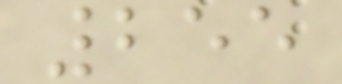255
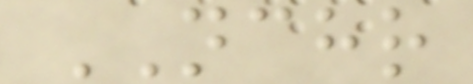NCHR
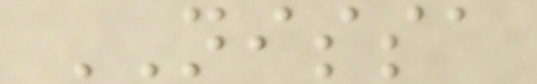NISSA
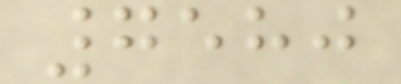7580
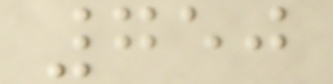750
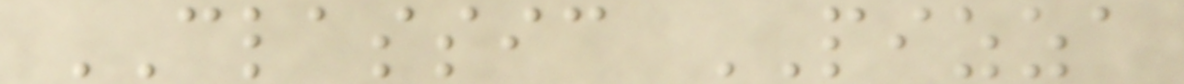CLASSIC PIZZA
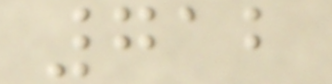712
